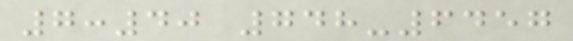7:40 748-6457
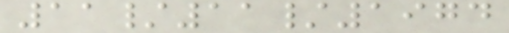11/11/1974
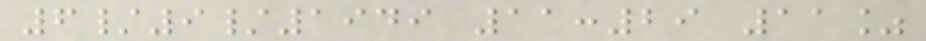6/9/1949 11:29 11%
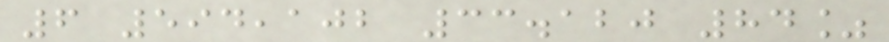6 594,102 33.120 84%
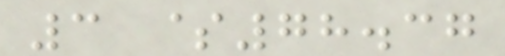3 $78.37
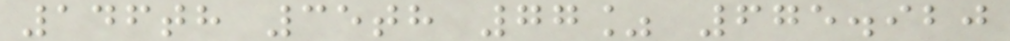146th 35th 77% 675.920
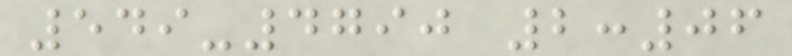549-4790 2:06
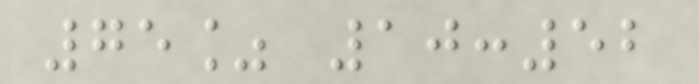75% 10:52
